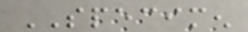SPECIMEN
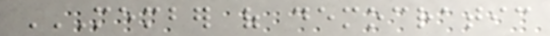MEMBER OF DEMOCRATIC
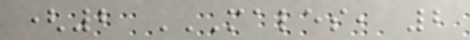(2 MALES, 2
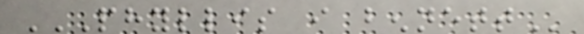PHYLLIS I BENNETT
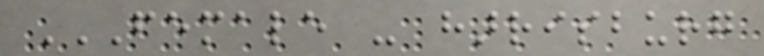FEMALE - HARRISBURG
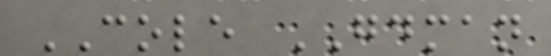COLE GOODMAN
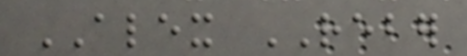ALEX REBER
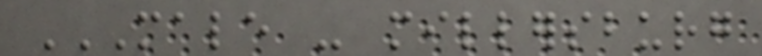MALE - MILLERSBURG
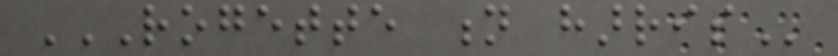ROGETTE N HARRIS
